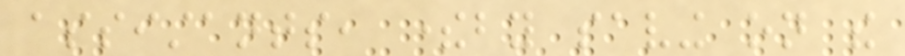assistants, thereby saving on the
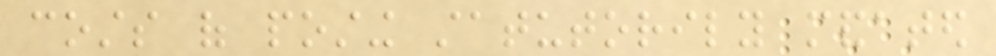costs of posting statutorily mandated
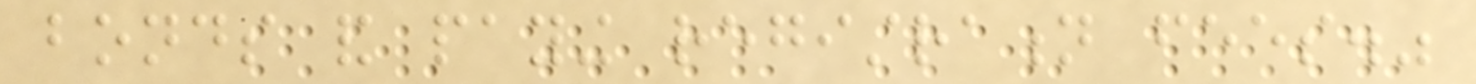bonds and paying registration fees."
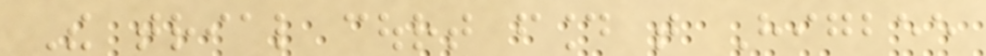The trial court found that Higbee
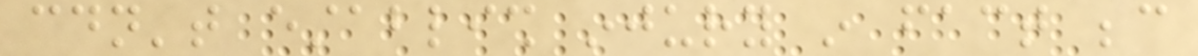couldn't establish injury in fact because
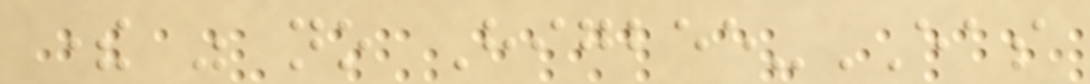there was no Higbee-EAS
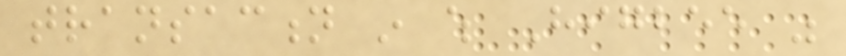transaction in which Higbee was
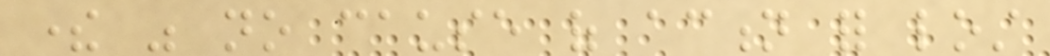there was no cause of action for lost
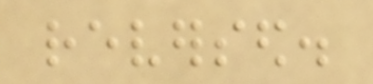reversed.
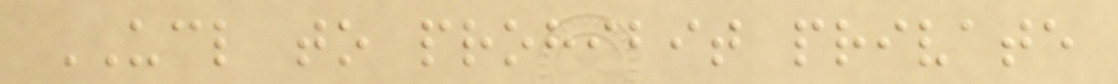UCL to prohibit private
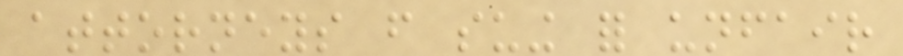attorneys from suing for unfair
